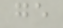ge
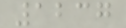1237
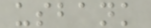usbank
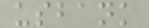usbank
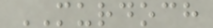MURDOCH
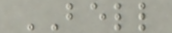BELL
